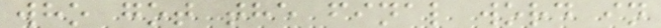who got the final word in
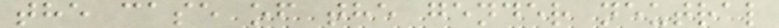the case of the gender neutral
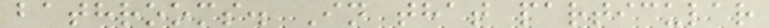bathrooms. In that particular
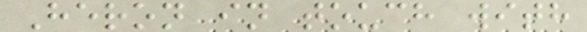Heron in touch with
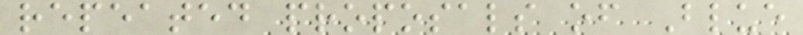repeated proposals of Blue
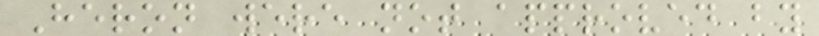Heron were not approved by
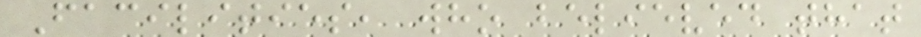Facilities, who believed that
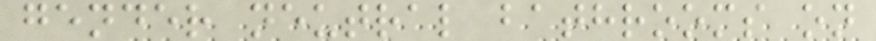gender neutral bathrooms on
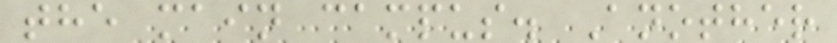the main campus. Another
